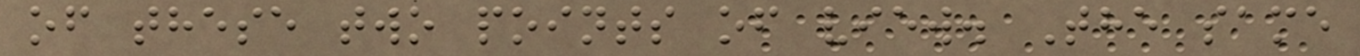of these two points of view. The same
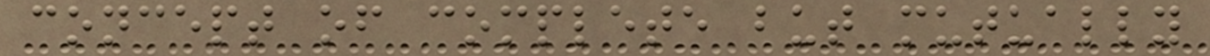concept of complete but mutually
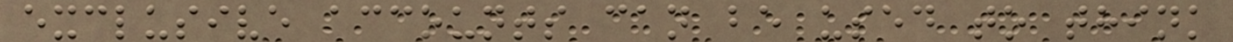exclusive accounts can be used to think
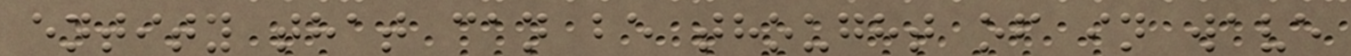entity that can be thought of in wave
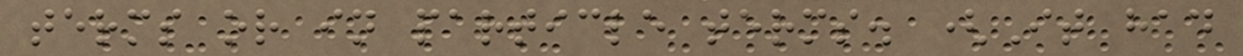terms or in particle terms. (It had
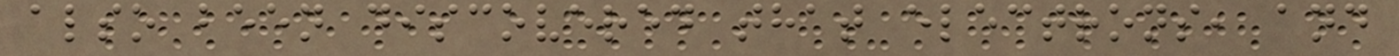also been discovered that electrons, and
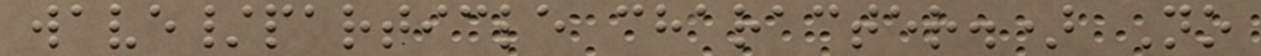wave/particle character.) No
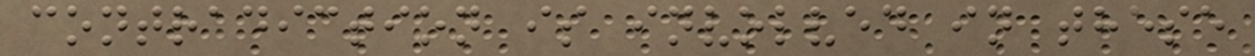contradiction is involved in these
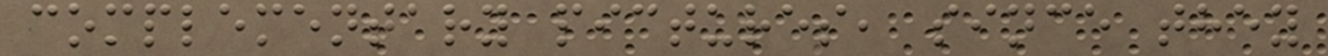complementary pictures, since they
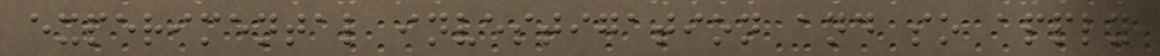experimental investigation and so apply
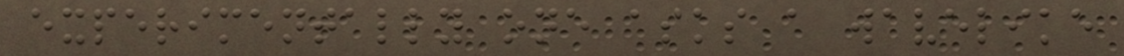experimentally one asks a wavelike
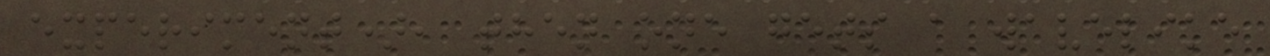experiment), then one gets a wavelike
